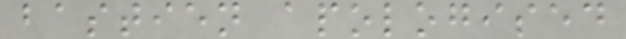bastien apologised
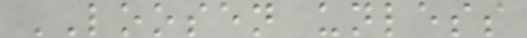LOOSEN unless
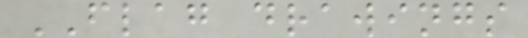FLAG drawings
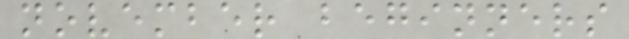november beginners
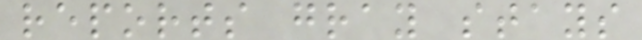reports gray stays
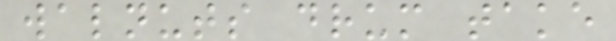walnuts drum take
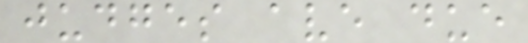judges ave due
